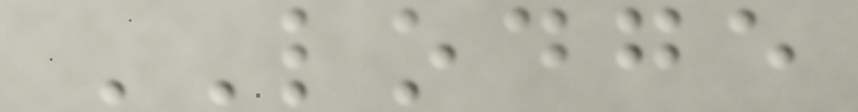LODGE
